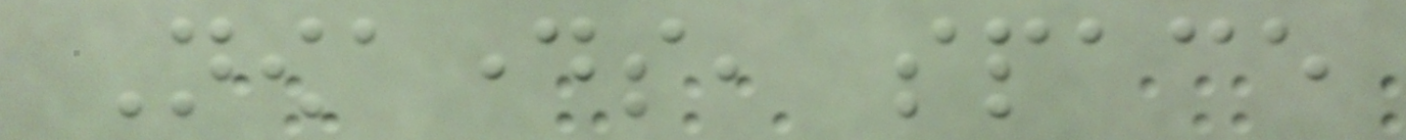Nowadays, space
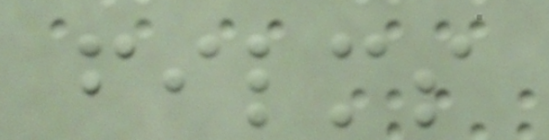films
